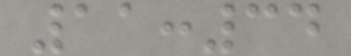11:34
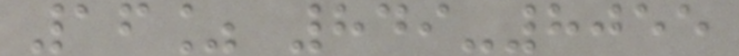16% 849-8055
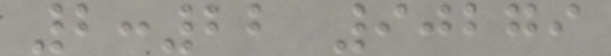2:22 90279
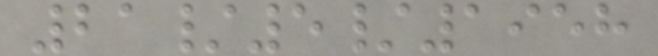21/5/1958
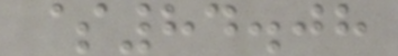$84.08
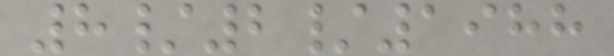8/2/1988
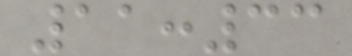11:33
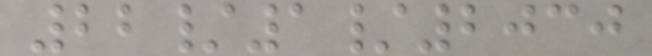22/1/2030
